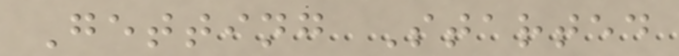Getting Started
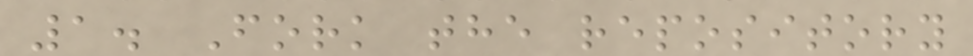1. Fork the repository
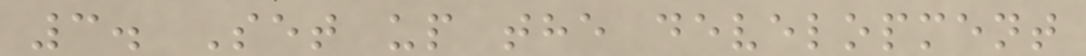3. Set up the development
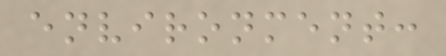environment:
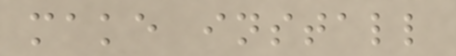make install
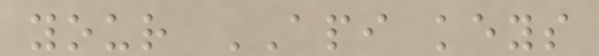your API keys
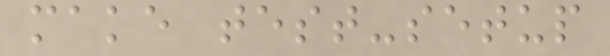make test-setup
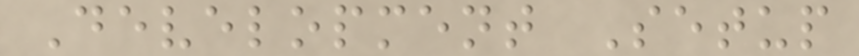Development Setup
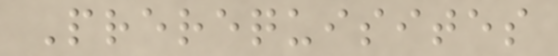Prerequisites
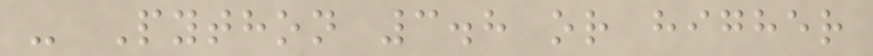- Python 3.8 or higher
